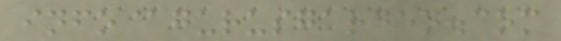info@gurusgarden.com
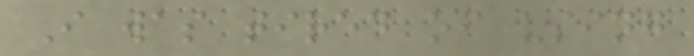I was tired of using
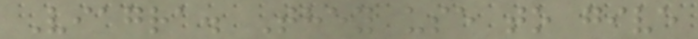Viagra. They use to give
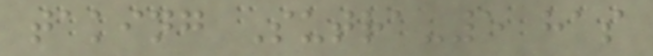taking Sutra-5 has
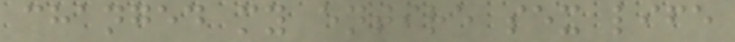changed my entire sex life
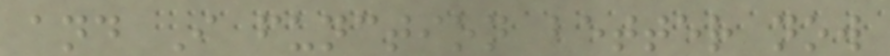and I function better now
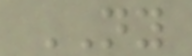NY
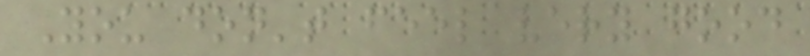You don't feel very good
